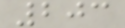203
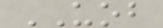UOB
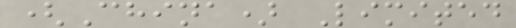(China) Limited
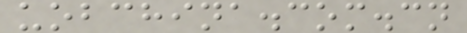uobchina.com.cn
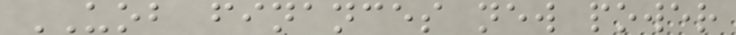UOB finances new power
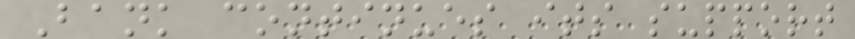Bank continues its support
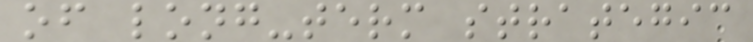of long-term strategic
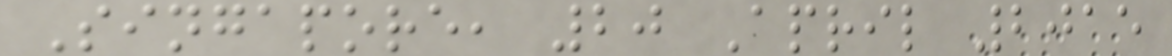Singapore, 20 April 2015
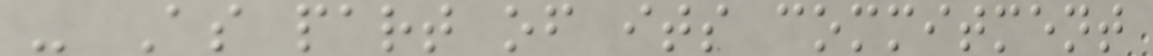- As part of its commitment
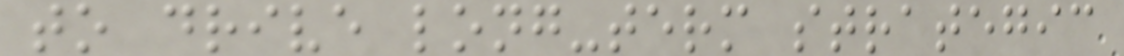to drive long-term strategic
